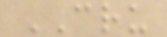CRU
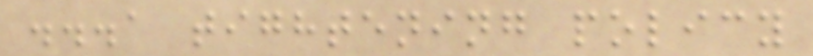...a tightening policy
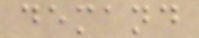demand
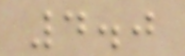4.0
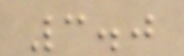3.0
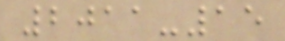2011-15
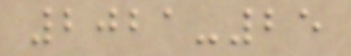2021-25
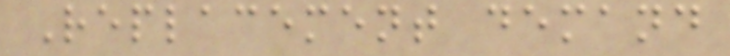Replacement demand
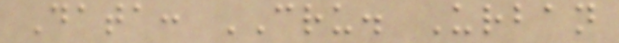Data: CRU. Urban
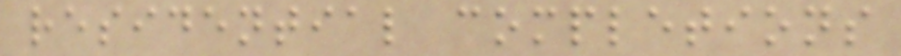residential completions
